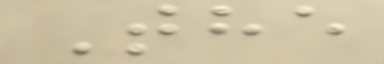The
